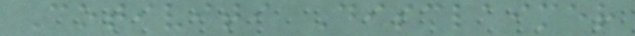Cotiviti Disclaimer
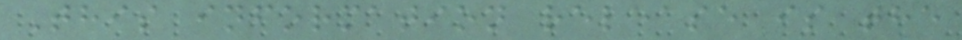This information release is the
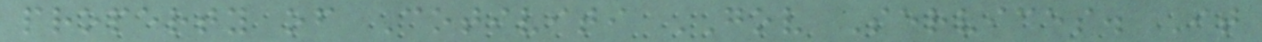property of Cotiviti GOV Services. It
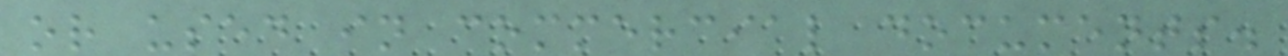or used in commercial documents.
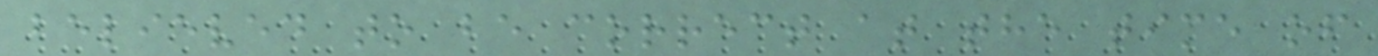believed to be correct at the time of
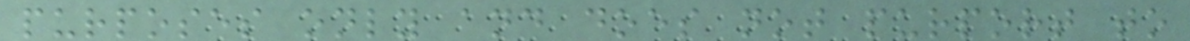purposes only and does not purport to
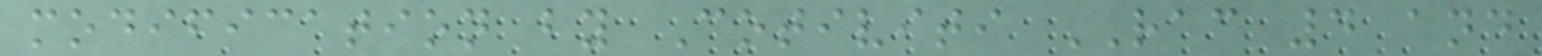modification by Cotiviti RAC 4 and
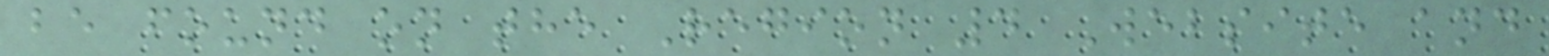be found on the Region 4 Website and
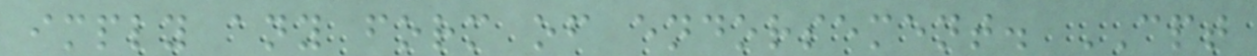imply any form of endorsement. CPT
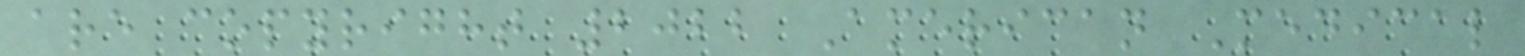are copyright 2022 American Medical
